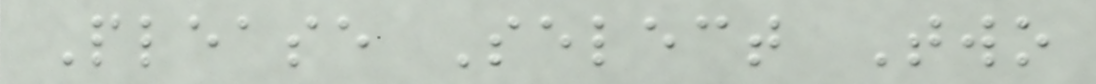Please Select Two
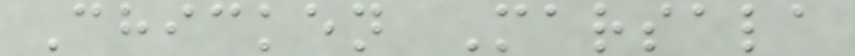Chicken Marsala
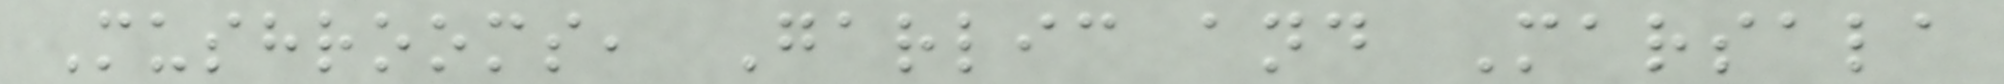Mushrooms, Garlic and Marsala
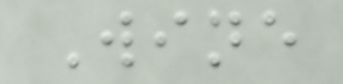Wine
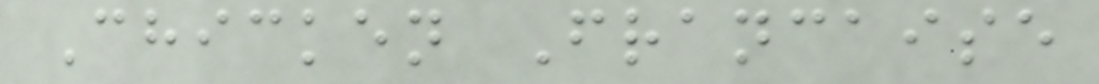Chicken Francaise
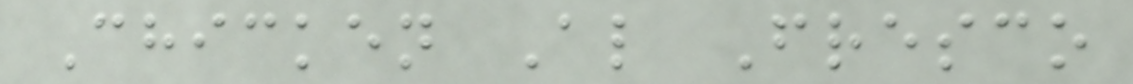Chicken Al Fresco
